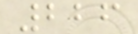226
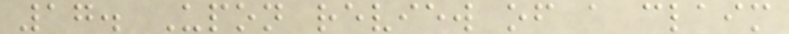17. Upon review of a claim
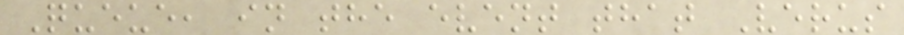Queue, in the event that Verus
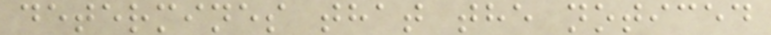determines that the noticed
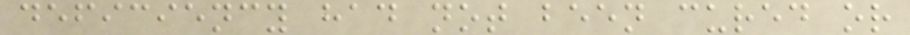deficiency had not been cured or
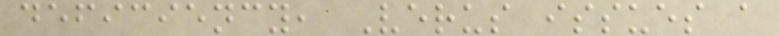deficiency, Verus issues a
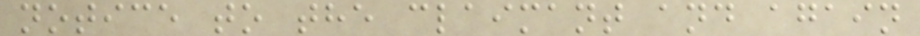notice to the claimant and again
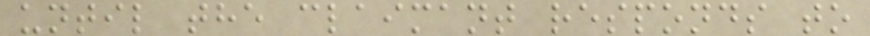until the claimant responds to
